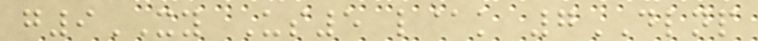g9XY Us5 l@k 7DLNP
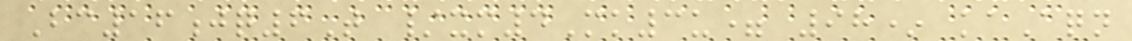Bc16jq6T /xm4Mk3u= 98* kaAqn
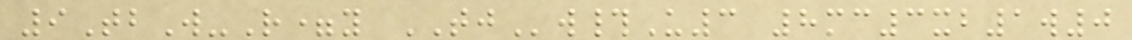9TbW-R=y TJw#U3 8mc3xb1w0
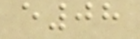e08
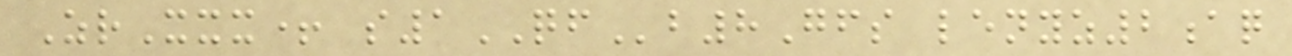ZrXxx+ s1QFb8Gfs lenyz2aq
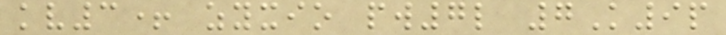kv3+ zyxio pw7l 7K9p
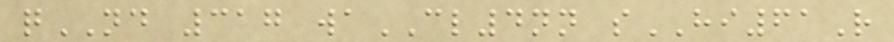qND 317 waCL4nn sHI61R
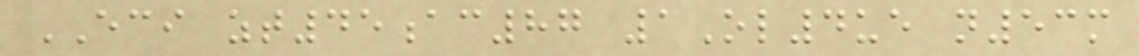ECI zt45ac87 1Ol4ue n53m
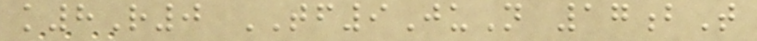k8R0 TF9JuN 17bT
